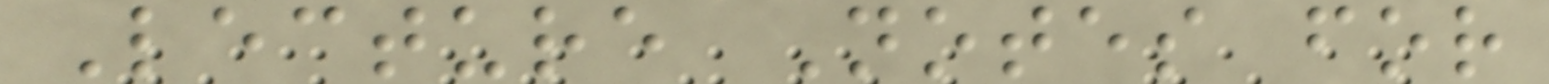Lecture Notes for
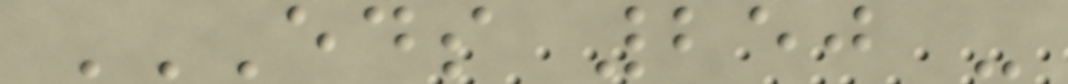EDS 250 -
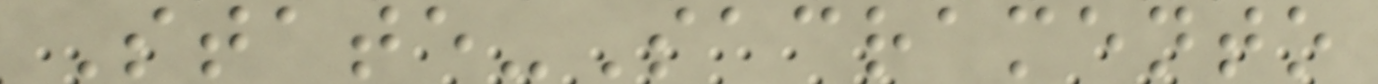State-Sacramento
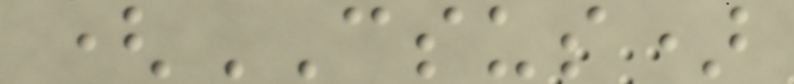(CSUS)
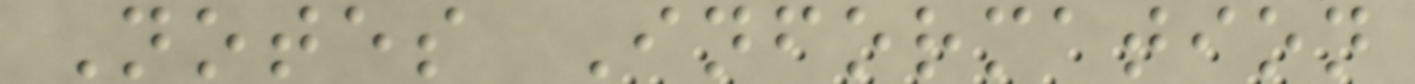Notes Information
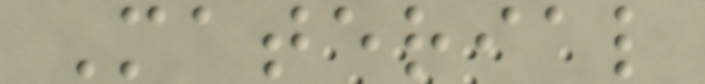Material
